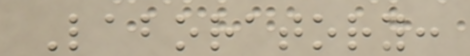Laboratory:
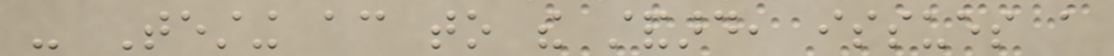- Testing according to the standard, issues a
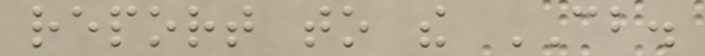report to the CB.
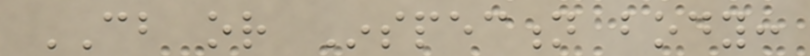CB or Inspection body:
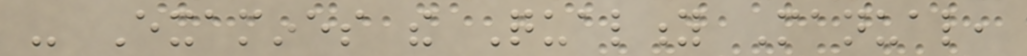- Examines the Quality Manual,
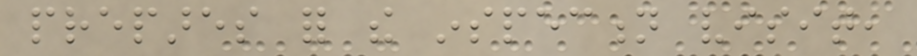prepares for the inspection visit,
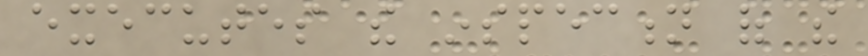executes the inspection of the
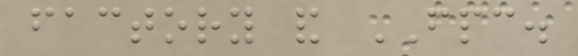factory and FPC.
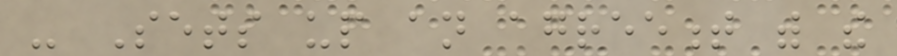- Sets up an agreement with the
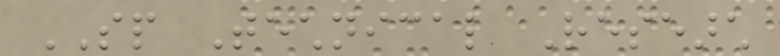SP Technical Research
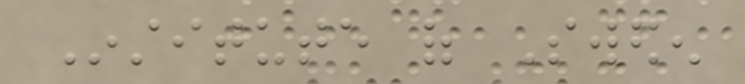Institute of Sweden
